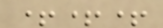+++
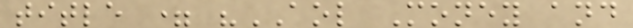title = "AOL Money and
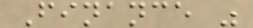Finance "
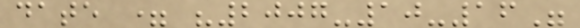date = "2007-10-16"
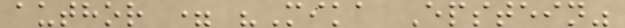author = "Mika Epstein"
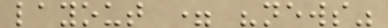layout = "news"
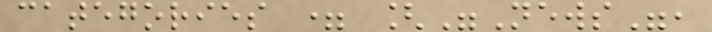categories = ["News",
